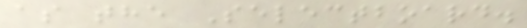as the Selectboard.
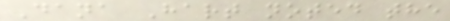Dana Hart noted the
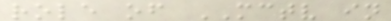role of MCTV in
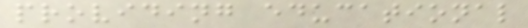providing educational
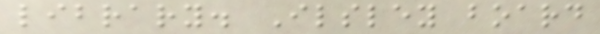library. Ilsley board
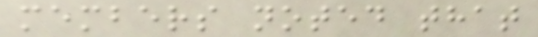members noted that
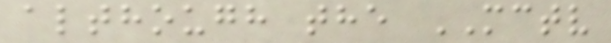although the MCTV
